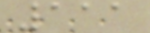111
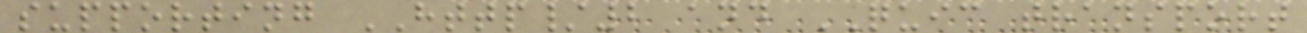supporting HTTP/2 and QUIC transport
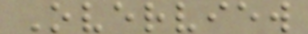Overview
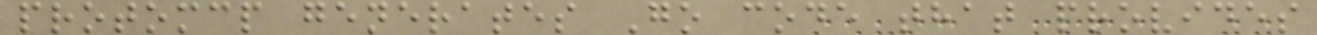protomcp generates Go code that provides
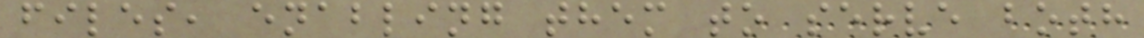files, enabling them to serve both
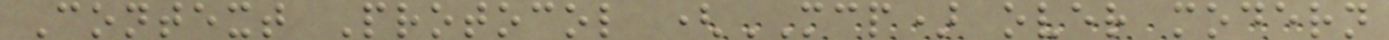Context Protocol (MCP) over modern
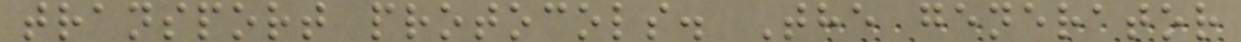transport protocols. The generator
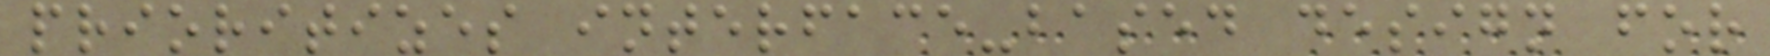prioritizes interface-based design for
